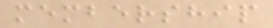membership
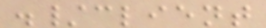./client
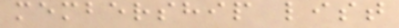membership list
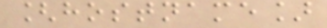[hostname]
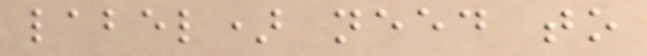label) need to
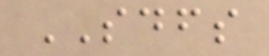SDFS
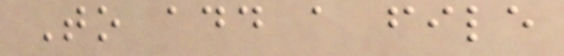To add a file
